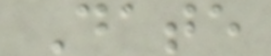Date
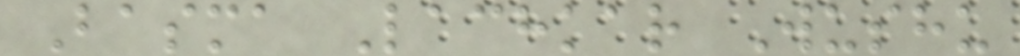Basma Lachkar Wushu
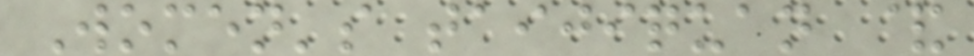Women's taijiquan &
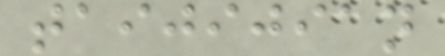taijijian
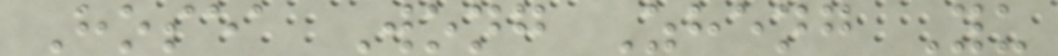Hosea Wong Zheng Yu
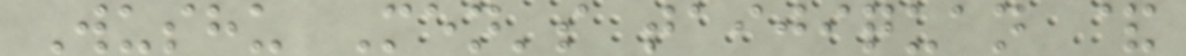Wushu Men's taijiquan &
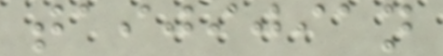taijijian
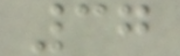37
